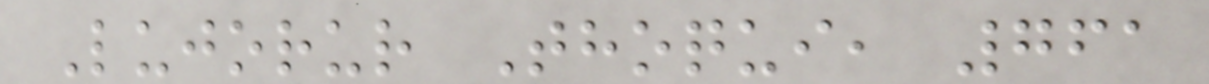Lujorur Thoqui, 761
